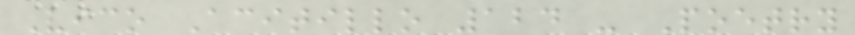Vico Acitillo 124 - Poetry
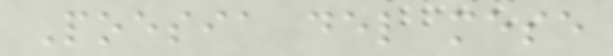Poesia del mese
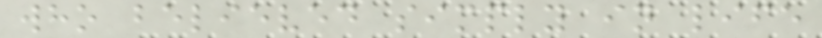who believed simply in life
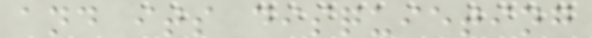and its disquieting
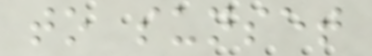to sunset
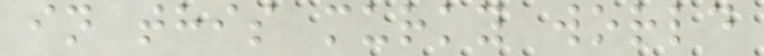in this murky world
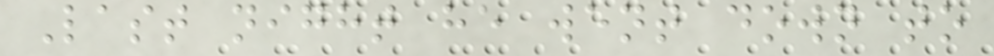Last night he went down to
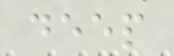deep
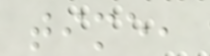time,
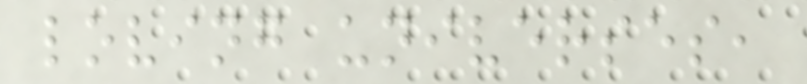loving universes,
